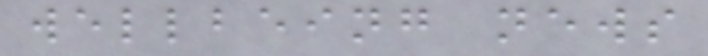wellbeing news
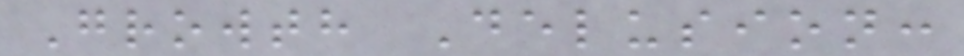Growth Delusion:
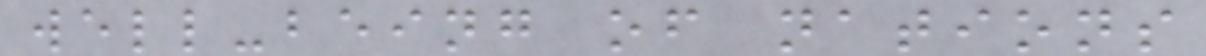well-being of nations
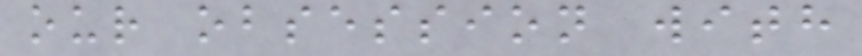our obsession with
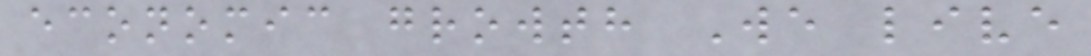economic growth We live
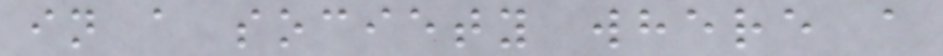in a society where a
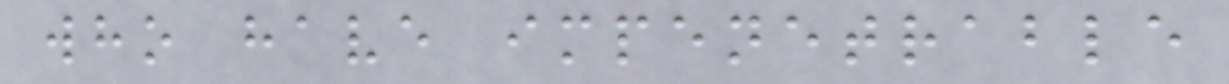who have impenetrable
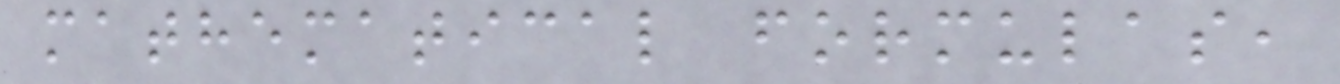mathematical formulas,
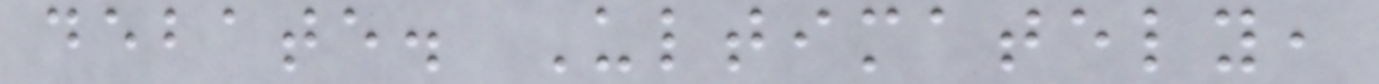debate. Ultimately,
